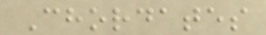Chordates
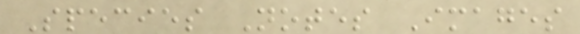Species Notes Images
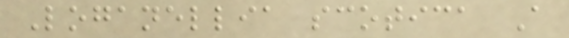Loganellia scotica A
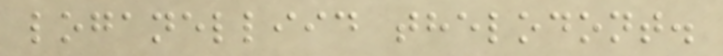loganelliid thelodont.
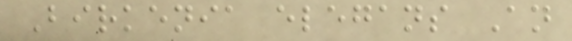Birkenia elegans An
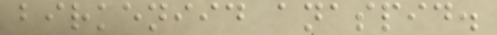birkeniid anaspid.
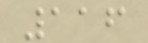116
